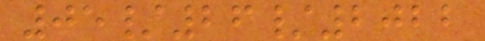05/26/2022
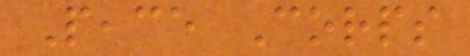Peace Corps
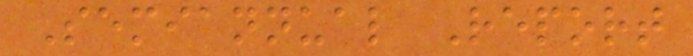Semiannual Report
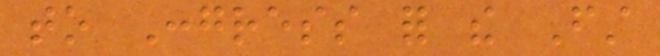to Congress for the First
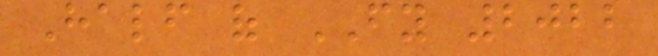Half of FY 2022
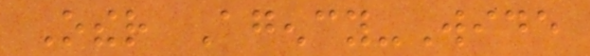Other Agency-Wide
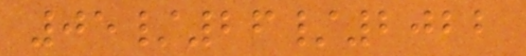05/26/2022
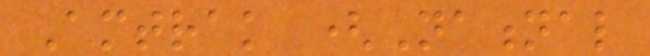Amtrak (National
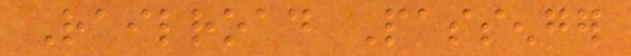Railroad Passenger
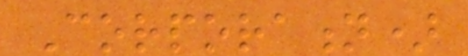Corporation)
